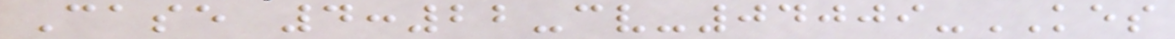Case 4:22-cv-04009-KES
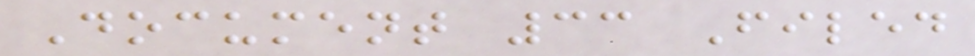Document 33 Filed
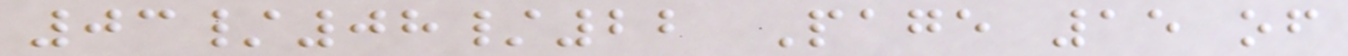03/08/22 Page 15 of
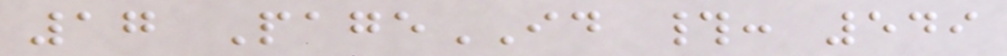17 PageID #: 549
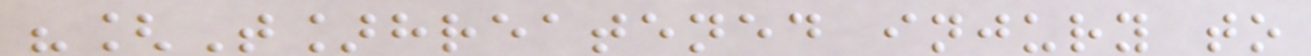"[T]hreatened injury to
